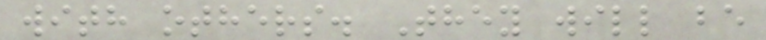with others. They will be
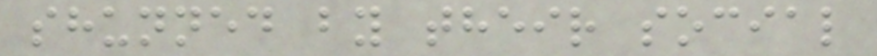shunned by their social
